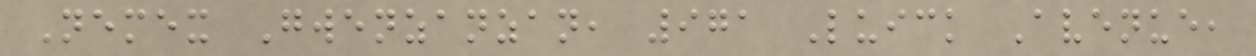Nemex Gwenzanzan, 971 Luick Avenue,
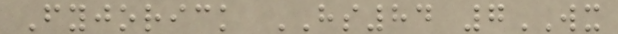Fyjorick HS84 7WX
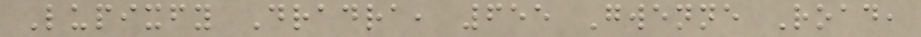Lupixfy Dradra, 655 Gwenne Road,
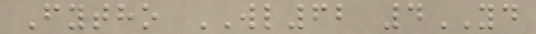Fytho WL62 4YD
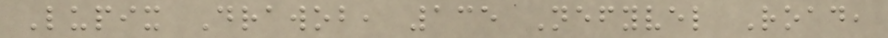Lupix Drawob, 135 Nefyvel Road,
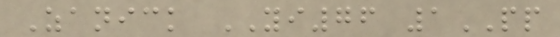Zanick YI76 1PP
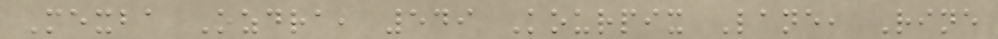Mexba Ozdra, 549 Kourpix Lane, Rine
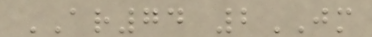AR74 2JM
